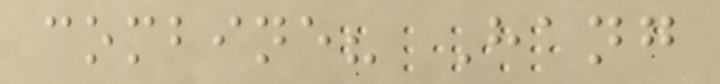combine? Hang
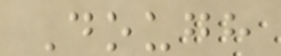Dough
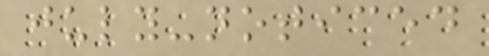july-noticed
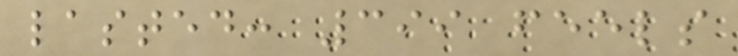lasted: 399 feels
